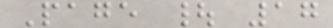Page | 17
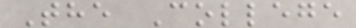The College
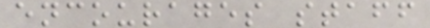encourages staff
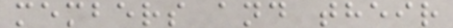members and their
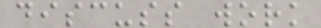discuss work
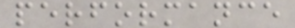performance
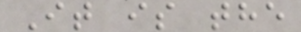It is the
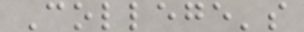College's
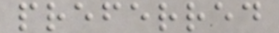preferred
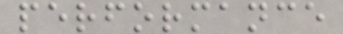performance
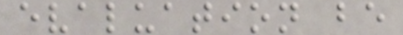evaluation be
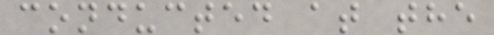conducted at the
